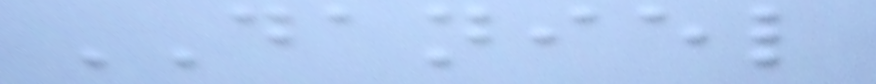DANIEL
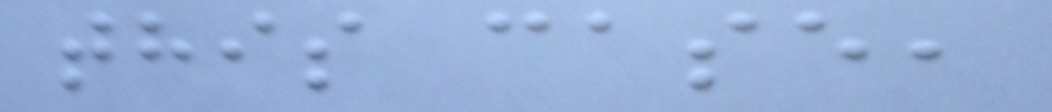this case,
